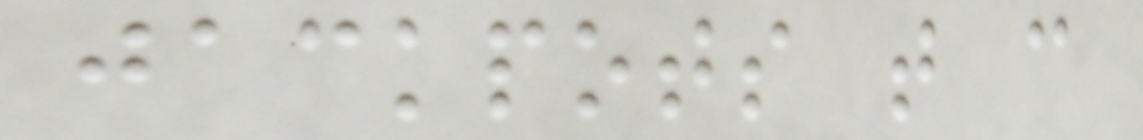jackpots that can
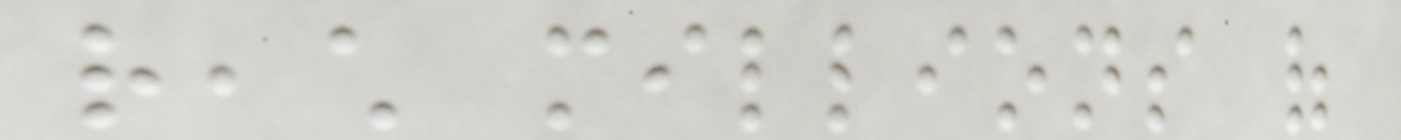reach millions of
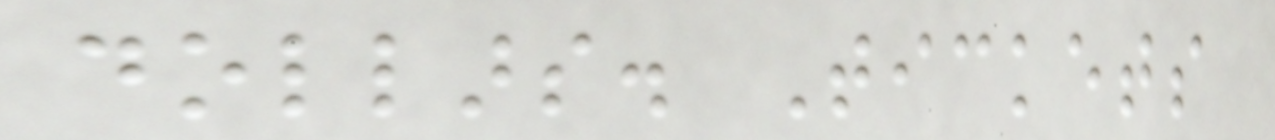dollars. Tickets
